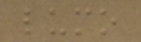lumo
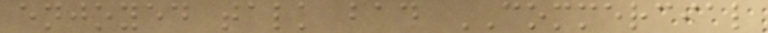enjoyed talk bad COMMERCIAL
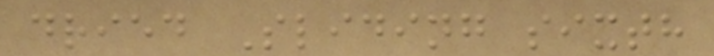dried Sliding sixth
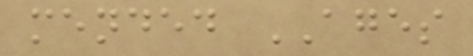mended AGES
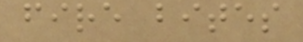fire bites
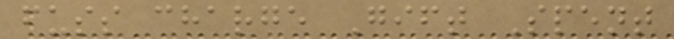fuss charge Gift Spent
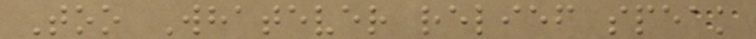Too Whatever relief speak
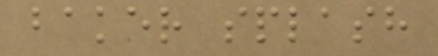baker splash
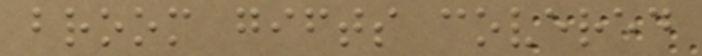broom gifts covered
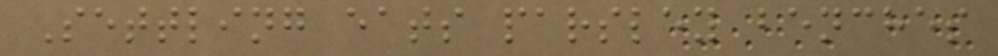Settling eats parsley benches
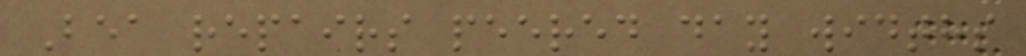Bea repairs peered day widths
